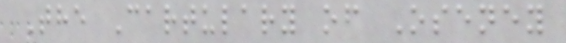The Cartulary of Oseney
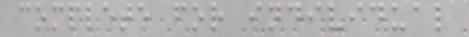complete for individual
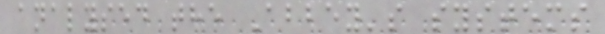analysed the Abbey's systems
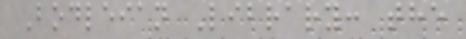Bodleian Library: the
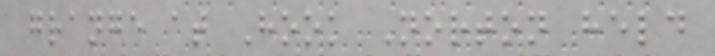grange at Hook Norton held
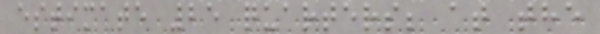estimate 25 quarters; at the
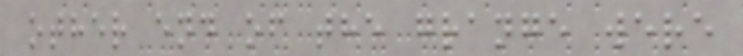other end of the grange were
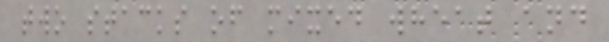two stacks of mixed wheat and
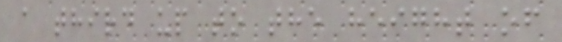a third up to the height of
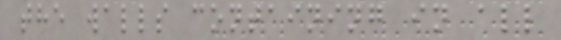the walls containing in all
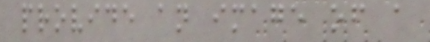provide an image of a
